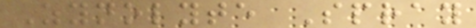Zynolyte Spray
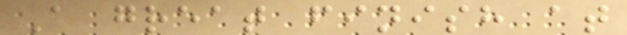A great finish at
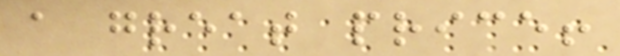a great price!
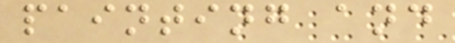painting and
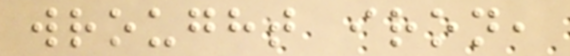wrought iron,
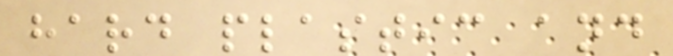hard plastic and
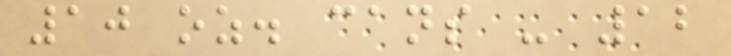10 oz. cans - 12
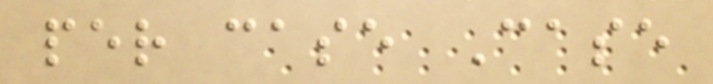per case Case
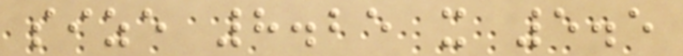size 8.25 x 5.5
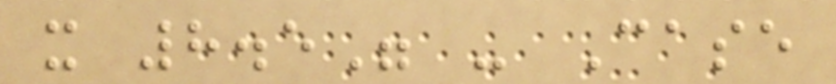x 8.5" - Case
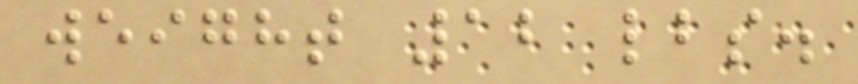weight 12 lbs.
